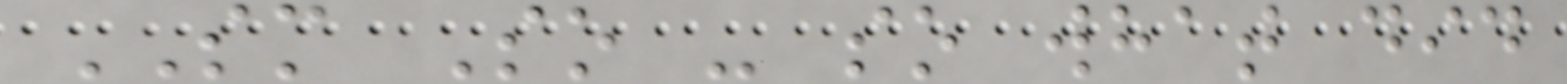SM So - so what did
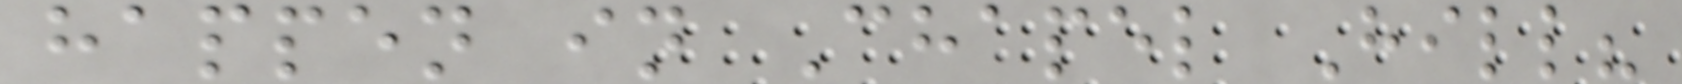happen in Chapel Hill?
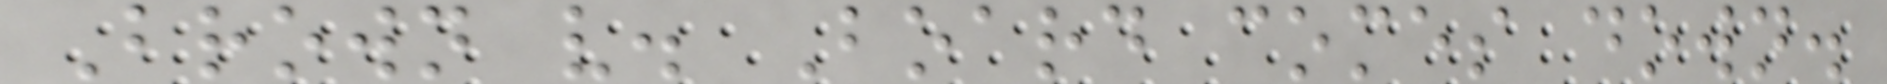Brown v. Board comes down.
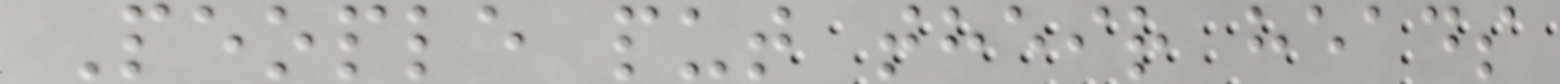People put their heads
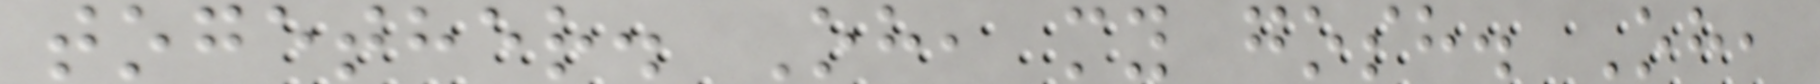together. Oh, my gosh. Oh,
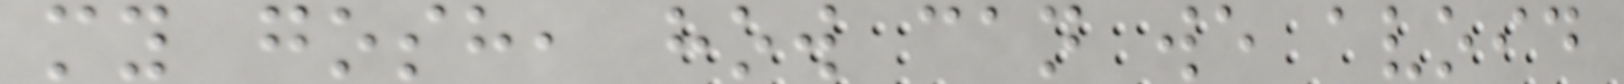my gosh, how can we avoid
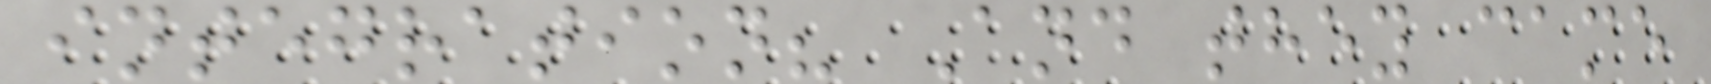integration? And they came
